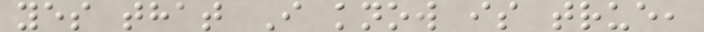yes that I know is true,
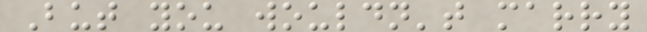But you wouldn't marry
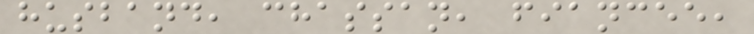husband, chassan, fiancee,
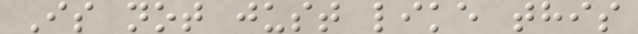Is not just like this
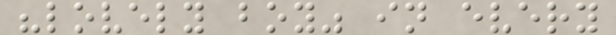"lovely boy" in every
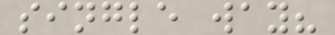single way?
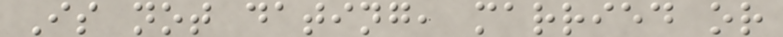Is not dating, married or
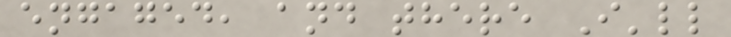engaged, and there I'll
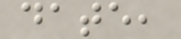date,
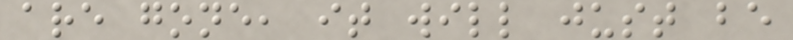are gone, it will just be
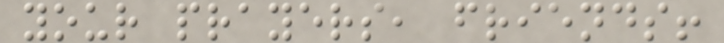your prayers, friends!
